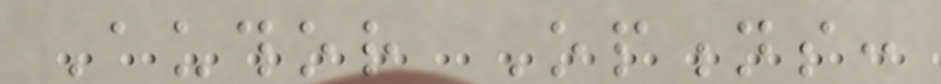Author Options:
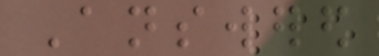Answered
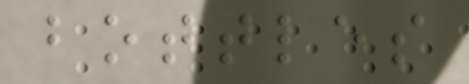bottles
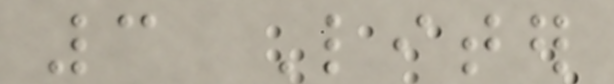3 Liter
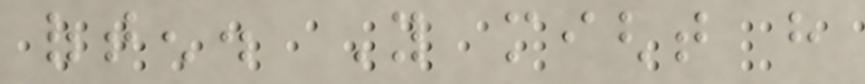often. You might have
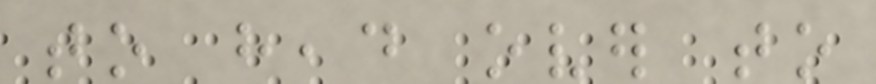to head over to
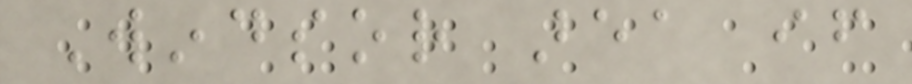Windsor area if
